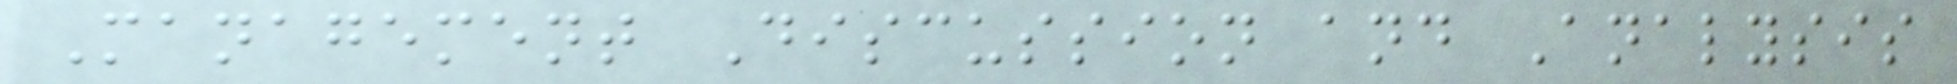Management Discussion and Analysis
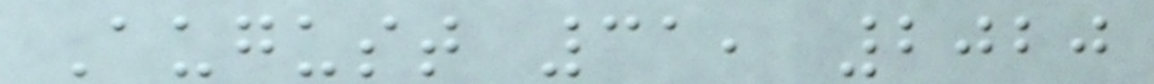August 31, 2020
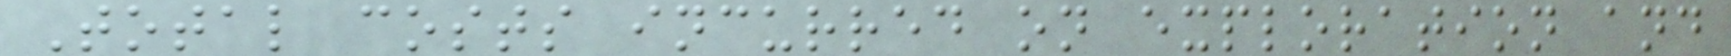Total costs incurred on exploration and
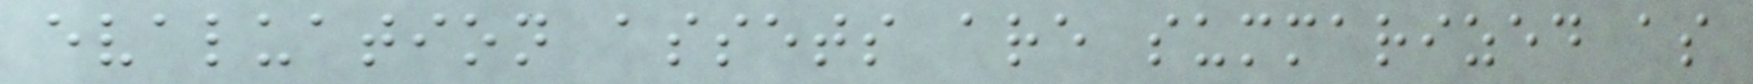evaluation assets are summarized as
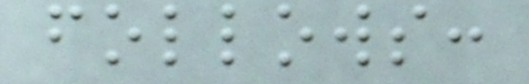follows:
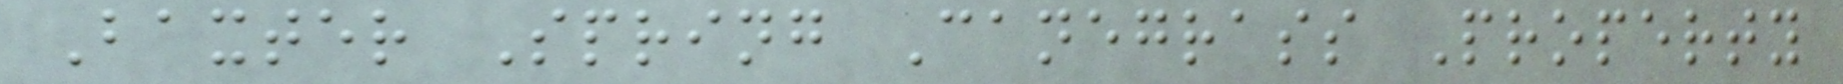Baxter Spring Canegrass Property
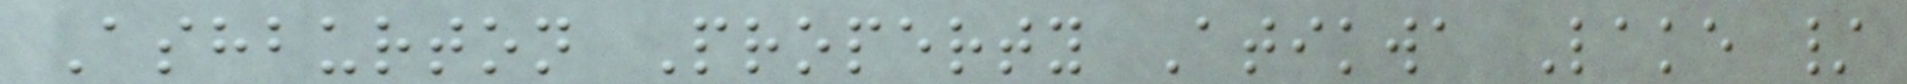Ashburton Property Atikwa Lake /
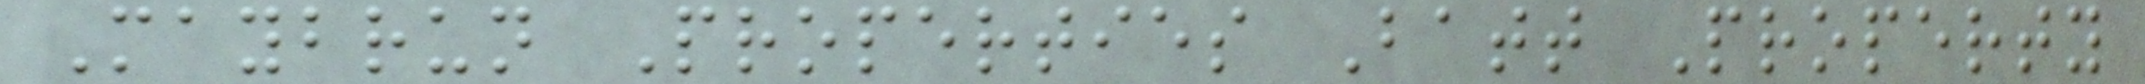Maybrun Properties Batt Property
